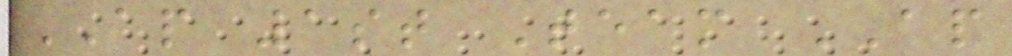AP 1st Team AP
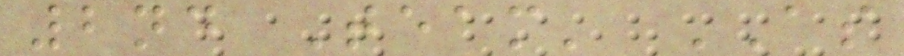2nd Team' AS
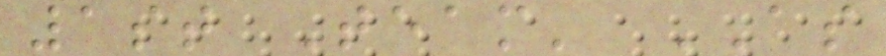1st Team' AS
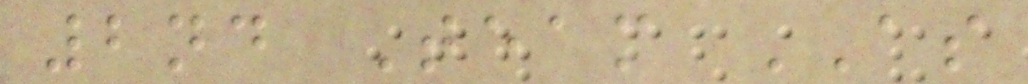2nd Team AS
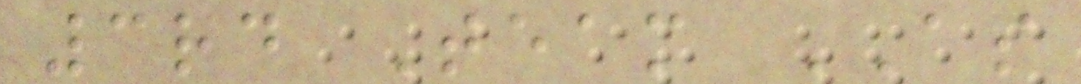3rd Team AS
